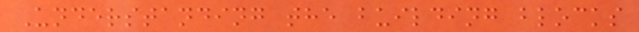Understanding the building blocks
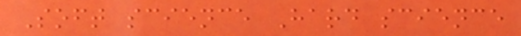Soft science Hard science
